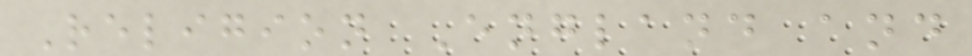Religion England and
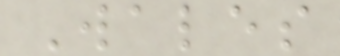Wales
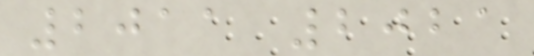2011 2021
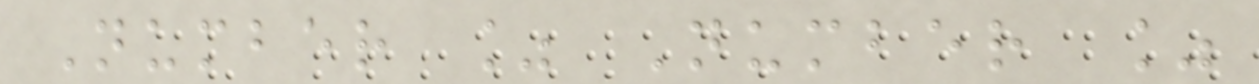Number % Number %
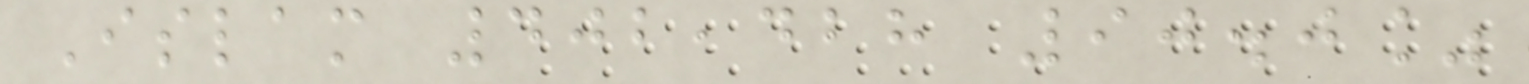Islam 402,428 90.0%
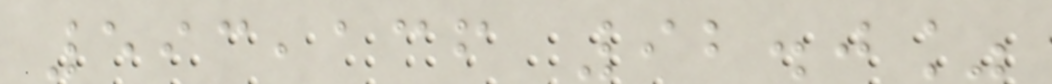593,136 92.0%
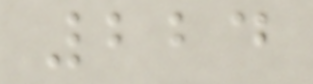224
